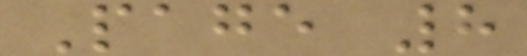Page 8
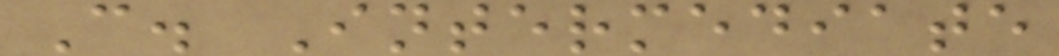C. Intermediate
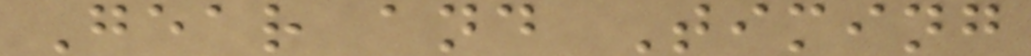Gear and Timing
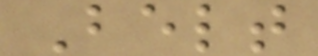Belt
